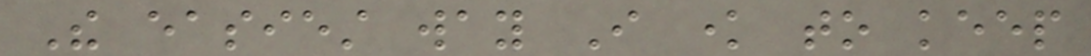The easiest way I know to keep
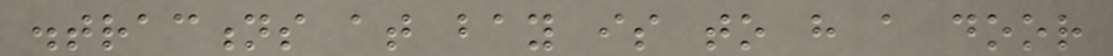distractions at bay is to have a door
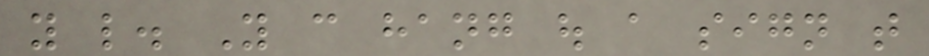you like. You can hang out a sign that
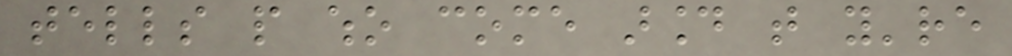tells people who come around that you're
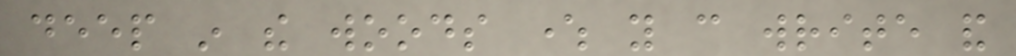deep in the woods where you can write and
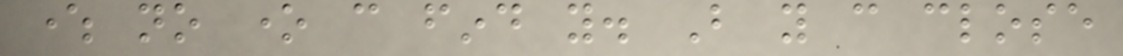where no one can find you. But you can close
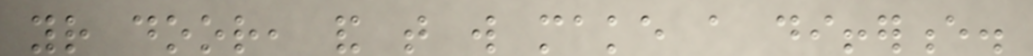your door, and that will make a difference.
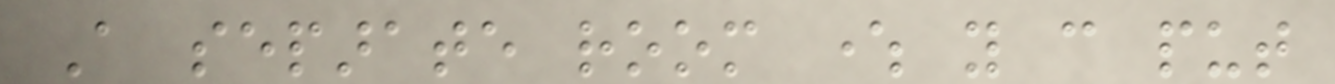A separate room where you can put
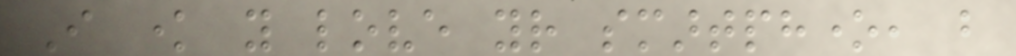I know you love your smartphone, but
